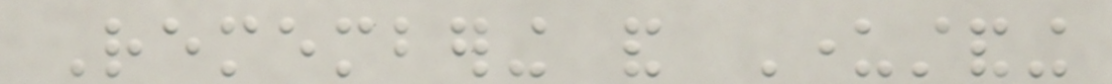Remembering and Understanding
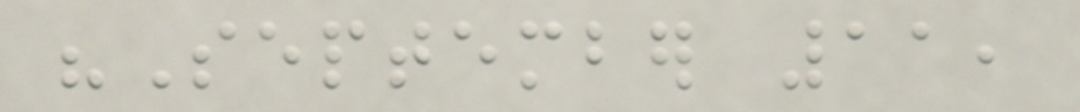"September 11,
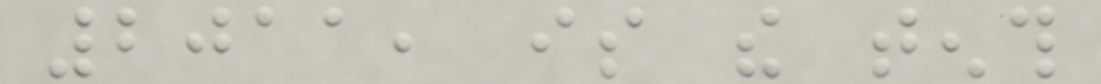2011, is the tenth
